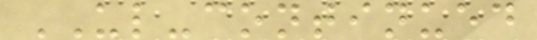UL-continued
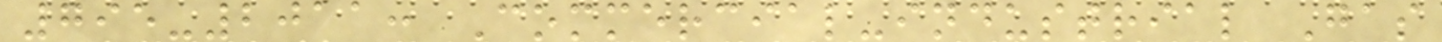795-2011: Commercial-industrial Gas
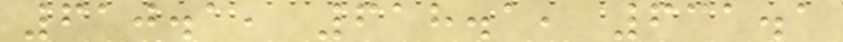610.1, 618.1, 631.1
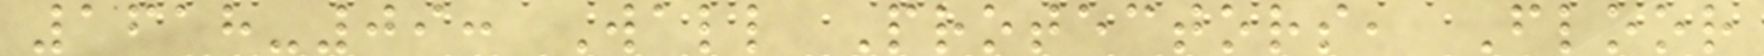1618-09: Wall Protectors, Floor
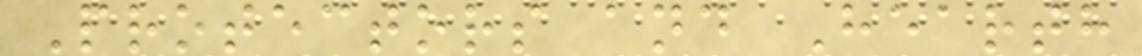Protectors and Hearth
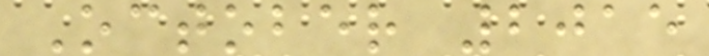October 2015
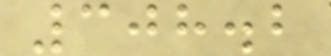308.2
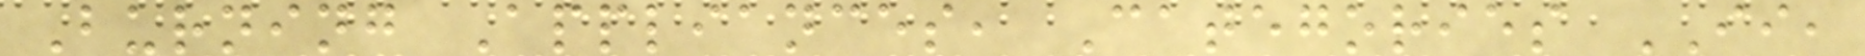Burning Appliances, Categories II,
